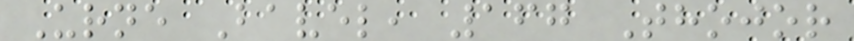Urne Bavel, 167 Thojor
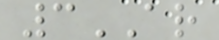3AR
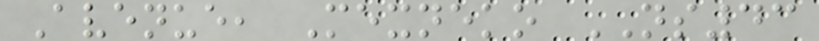Avenue, Mexneko NS43
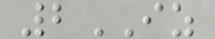2IZ
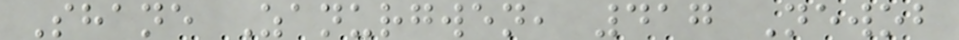Shane Zanurgwen, 417 Newob
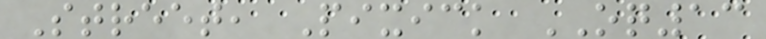Street, Pixick OQ13
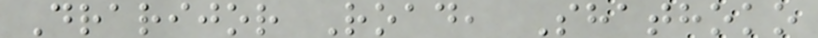Drarijor Road, Shathoko
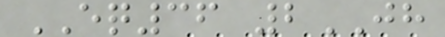EQ36 2JH
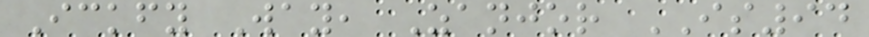Ickfy Way, Zanjor IS94
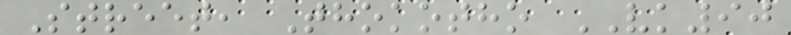Street, Thokotho VK90
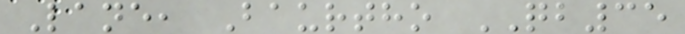Lane, Baurtho QB35
